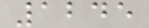1245
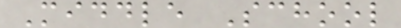Middle School
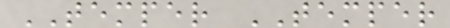TEMPER TEMPER
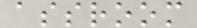assroom
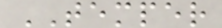TEMPER
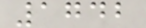1742
